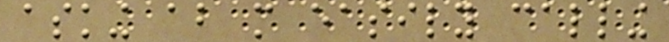asking about more easily calling
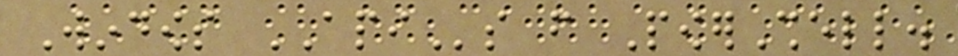Windows APIs from PowerShell.
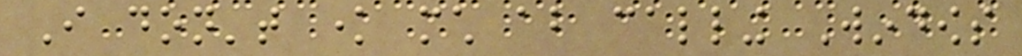I don't know much about calling Windows
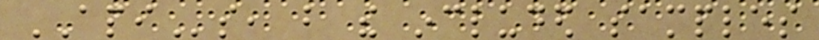APIs, but the included samples
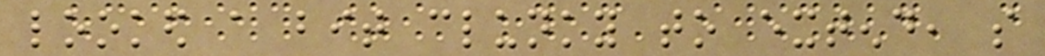looked a bit clunky to extend, so
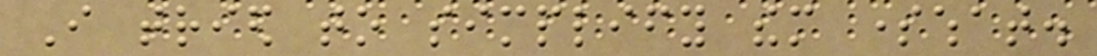I tried to simplify them somewhat.
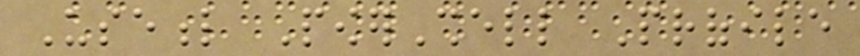Useful PowerShell Profile
